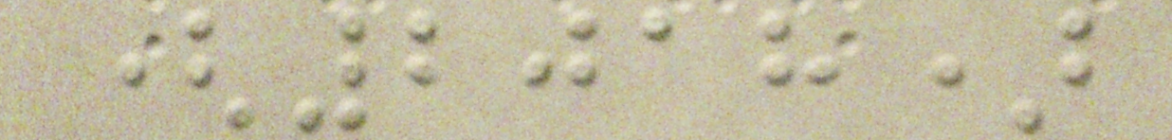(2018)
